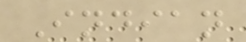Indian
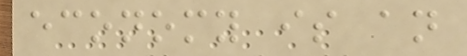economy is an
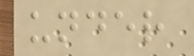under
